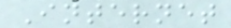Internet
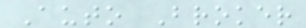Auto Broker
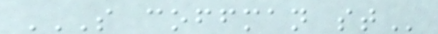S COFFMAN ST
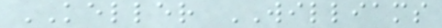KELLER WILLIAMS
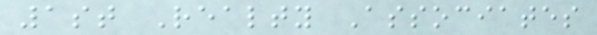1st Realty Associates
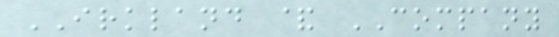IRKLAND & COMPANY
